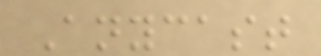Anycast
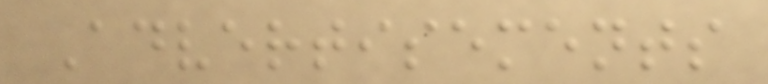Advertisements
